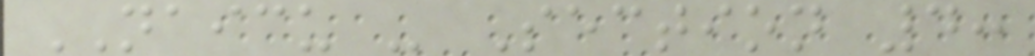NAICU - Section 4:
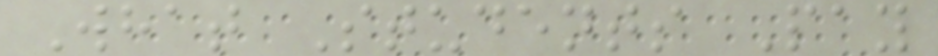What Students Pay
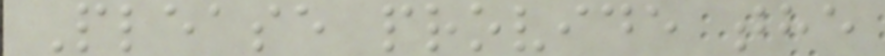Please provide the
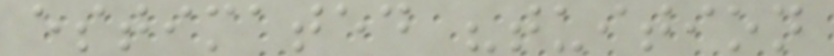estimated "tuition
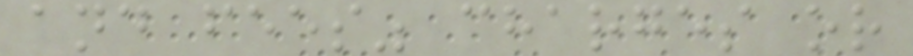and fees" charges or
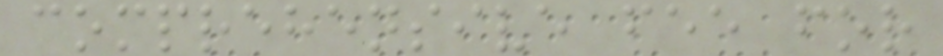comprehensive fee for
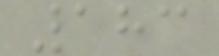183
